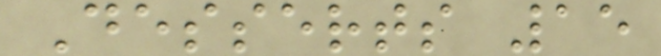Desserts 15
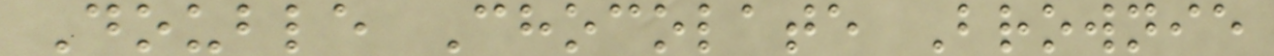Double Chocolate Brownie
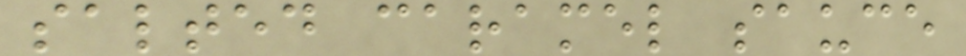salted caramel sauce
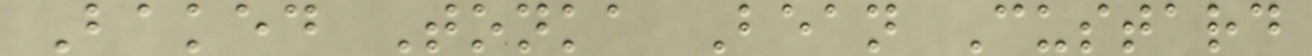Baked Tonka Bean Custard
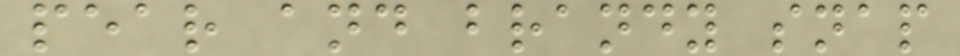pear and brandy snap
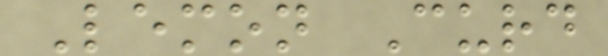Lemon Curd
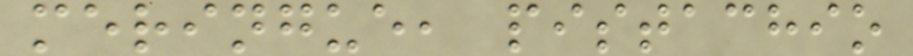meringue, pistachio
